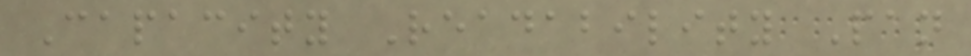Capacity Readability Pan
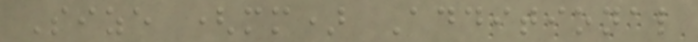Size (mm) Additional
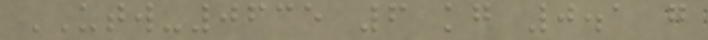UTW-0635 6 kg 0.1 g
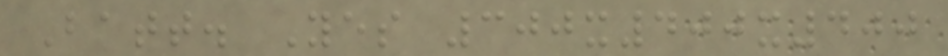Batt. Yes 300x400x400
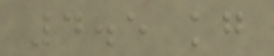4.5 kg
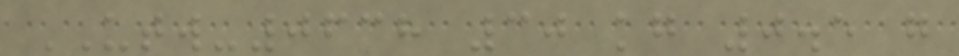UTW-0638 30 kg 0.5 g
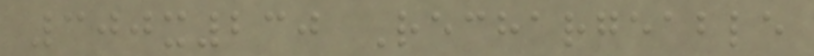300x230 Rechargeable
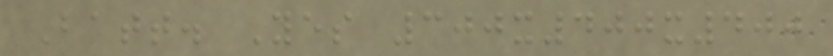Batt. Yes 300x400x400
